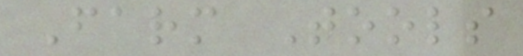Farm Tools
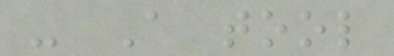- A tool
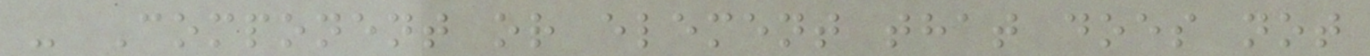- Component or element that does not
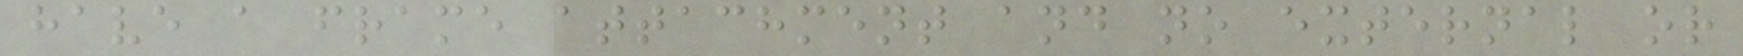have a frame attachment and no external or
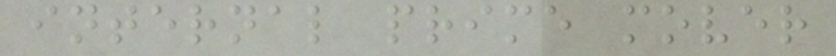internal prime mover
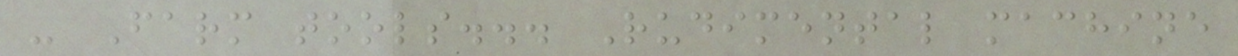- Farm tools... Rudimental machine
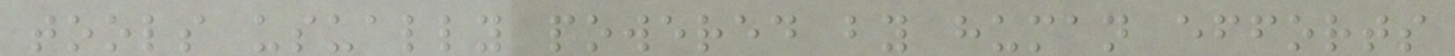tools usually powered by human efforts
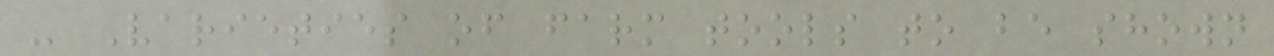- Varieties of farm tools to be shown
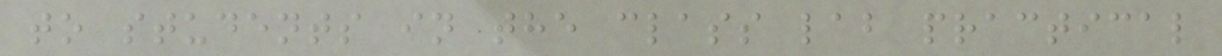to students in the class lab practical
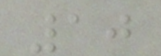10
